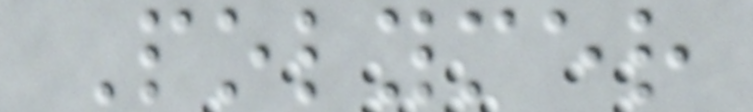Polymer
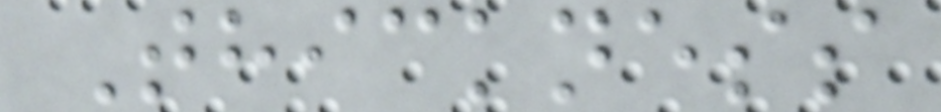Thickness
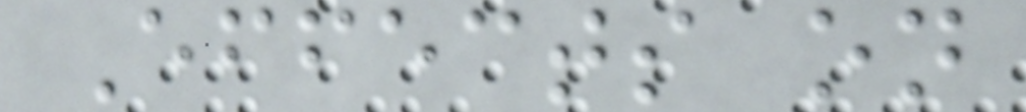Effects on
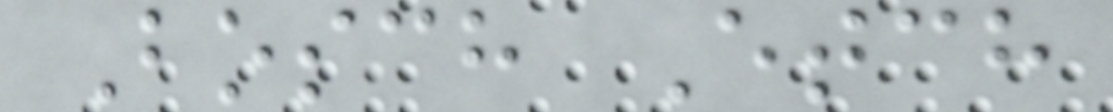Bosch Etch
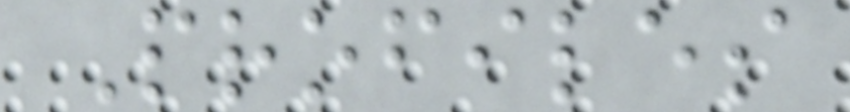Profiles
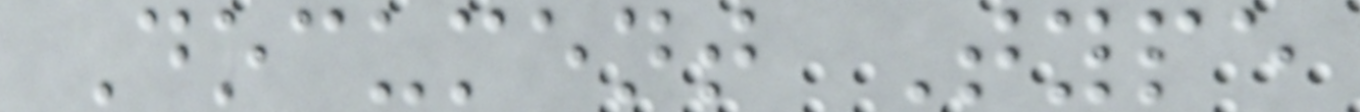Document Type
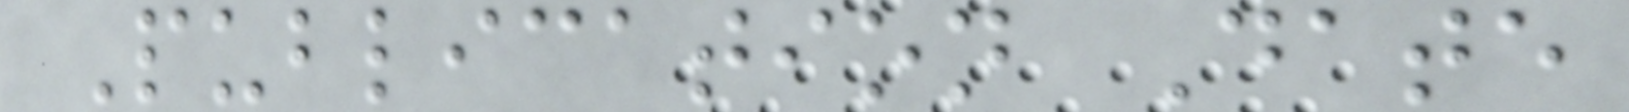Publication Date
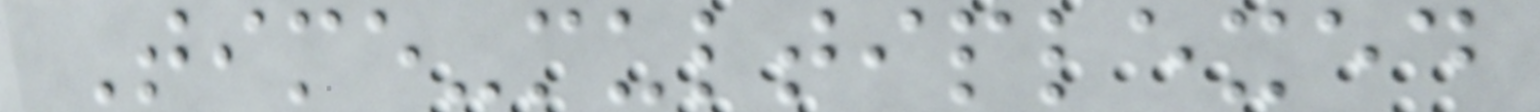Time-multiplexed
